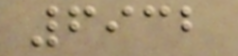6932
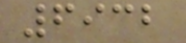6932
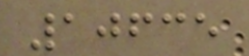10635
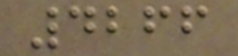4266
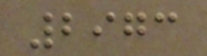2973
